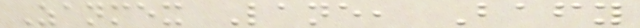Zanmex Lane, Bafy
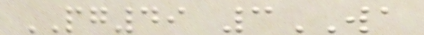PG49 3WA
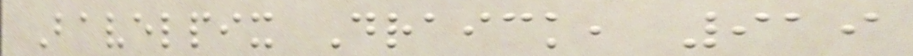Bavelpix Draick, 919
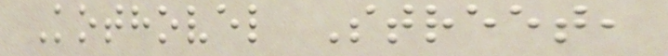Kothovel Street,
